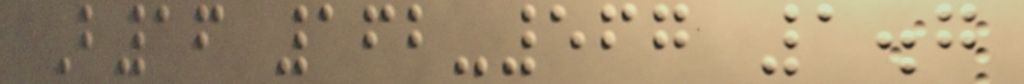B16 162-567 1.7
